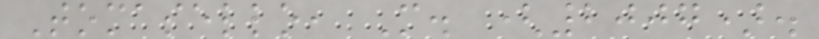Tomasello, M. (2007).
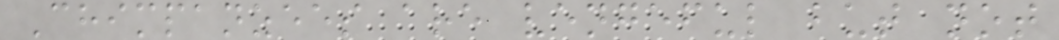Chimpanzees are vengeful but not
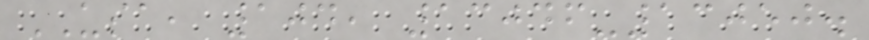USA, 104, 13046-13050.
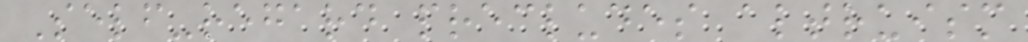Self-regard precludes altruism
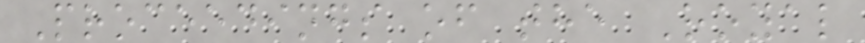Proceedings of the Royal
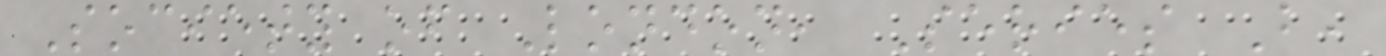Society of London, Series B,
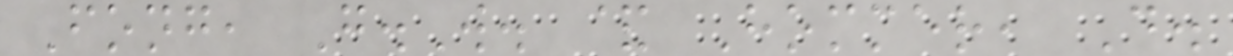Fong, G.W. & Hommer, D.
